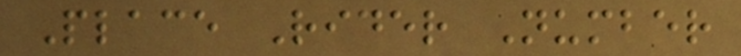Place Rider Number
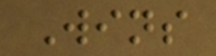Wins
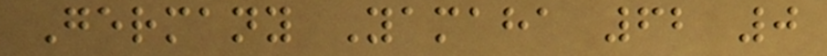Germany Yamaha 62 0
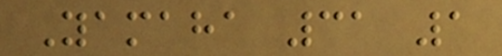Yamaha 31 1
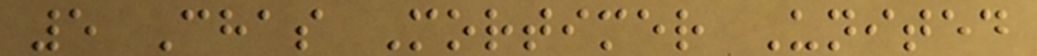5 Chas Mortimer United
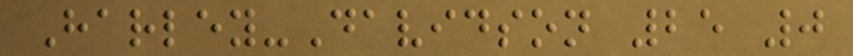Harley-Davidson 25 0
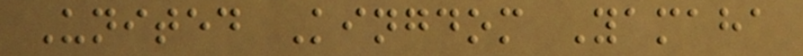United Kingdom Yamaha
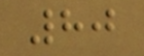80
